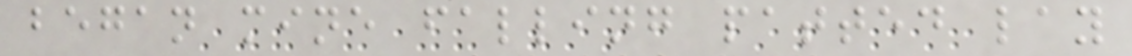began mine falling patted lay
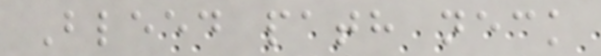Bleed path neck
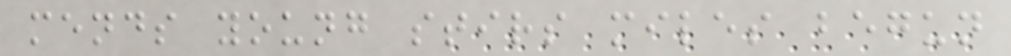mends young stirs miles begun
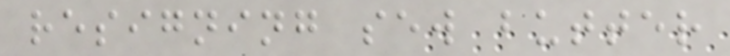resigning sew butter
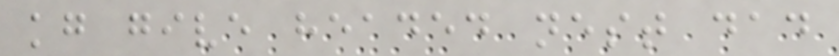kg give headed nest dad
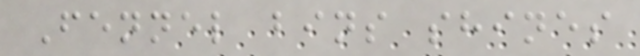Fennel bins shines
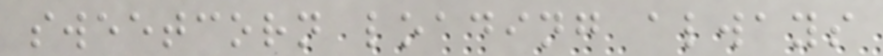sweetcorn loading always
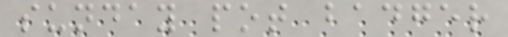sunday pot badger
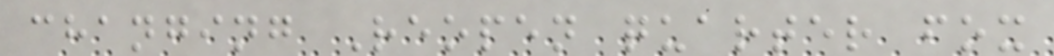changing Reopen quarter fox
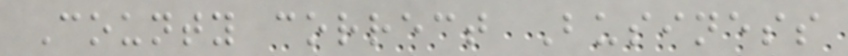County correct Business
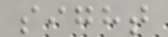sight
